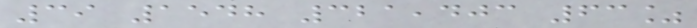39 1548 321,403 63%
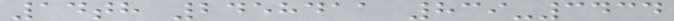14th 2458411 839-3434
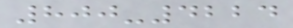800-4224
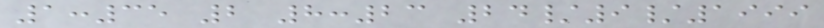1:35 2 8:23 24/9/1999
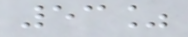53%
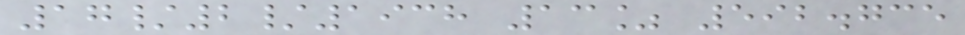17/2/1938 13% 592.735
